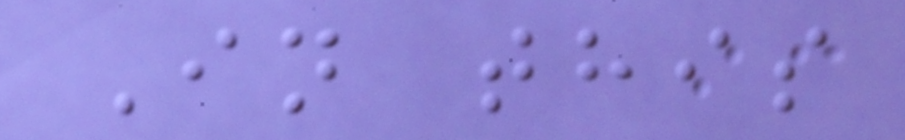In this
